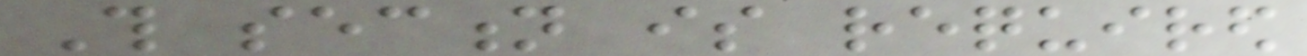This section is required
